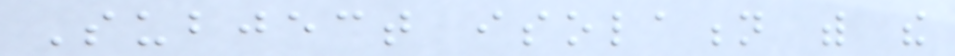Subject isolation with the
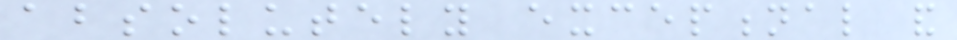absolutely exceptional and
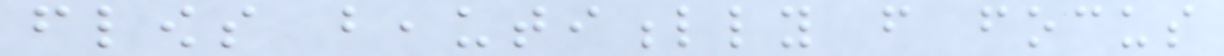flows beautifully from focus
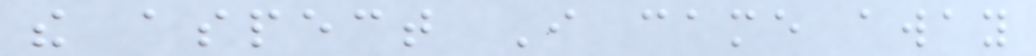the aspect I came away
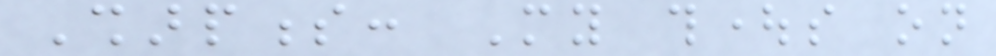Sharpness: My thoughts on
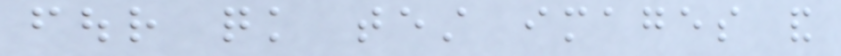four quick test images and
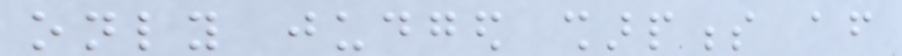only judged sharpness after
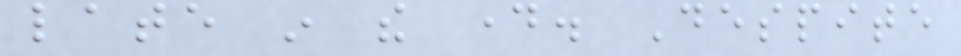late in the day. Despite
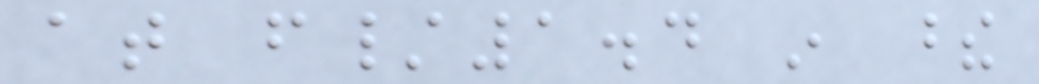at f/1.4 in these
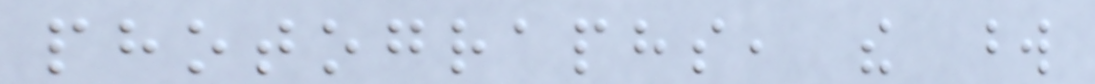photographs, the word
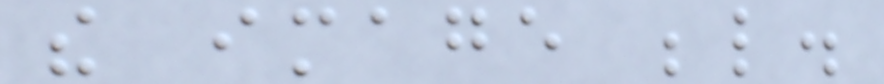the image below.
